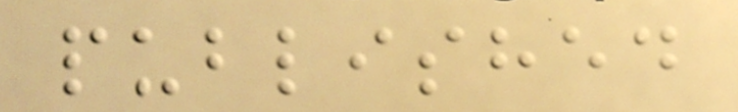published
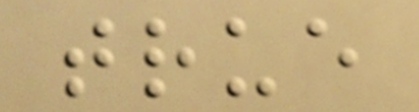true
